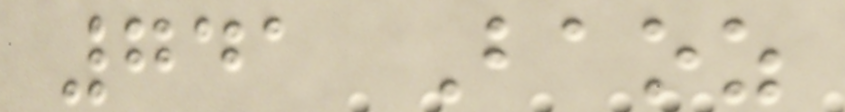741 Baoz
